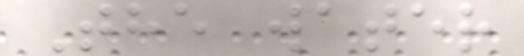The water
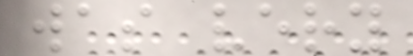was very
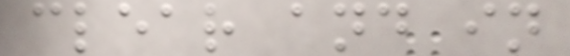clear and in
